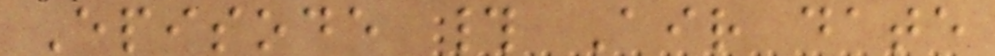Episode # Air date
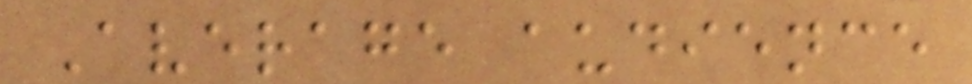Average audience
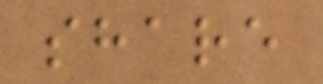share
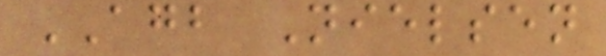AGB Nielsen
